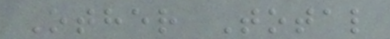Other Total
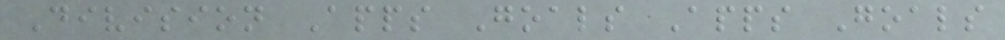Division Apps Goals Apps Goals
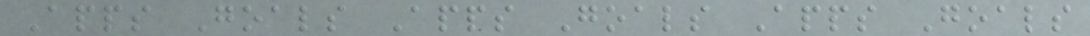Apps Goals Apps Goals Apps Goals
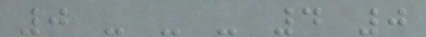0 - - - 4 0
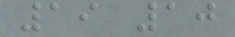19 10
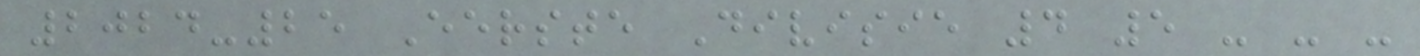2024-25 Eerste Divisie 4 5 - - -
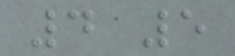4 5
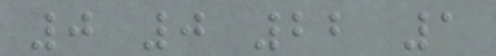0 0 22 1
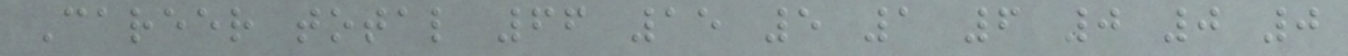Career total 66 15 5 1 6 0 0 0
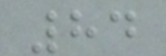84
